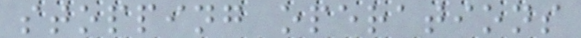stopping operations
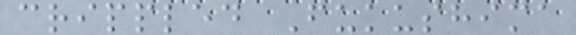crippled Fukushima
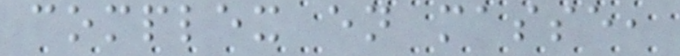complex en masse,
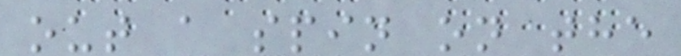out a spin on the
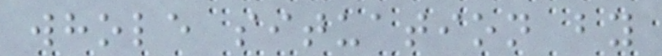whole situation by
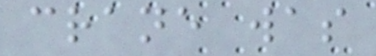crane was
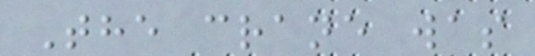The crane was
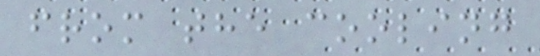from the cooling
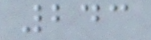243
